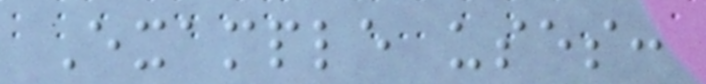Example uses:
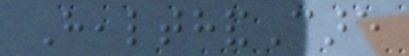HealthandCare
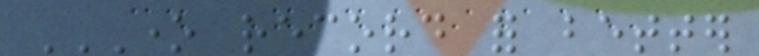ONE RECORD FOR BETTER
